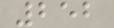252
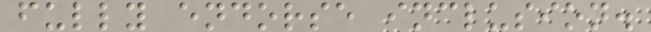fully endorse inclusion.
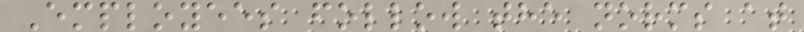Employees follow the norms at
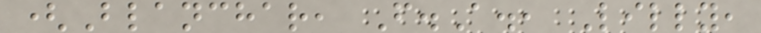(Blanchar, F.A., Lilly,
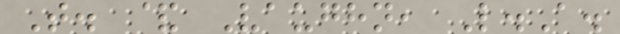T. & Vaughn, L.A.
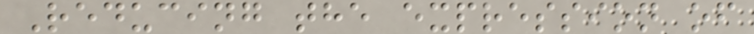Reducing the expression of
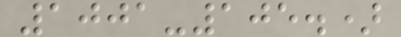1001-105.)
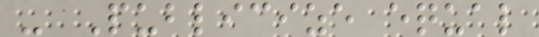- Publicize equal
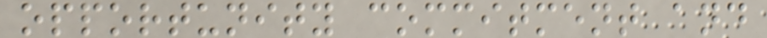opportunity commitment and
